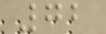72
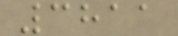3811
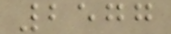2577
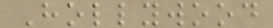Hollywood
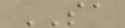SA
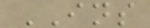INS
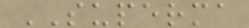SUPERMA
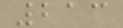213
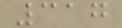317
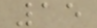15
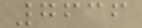7636
